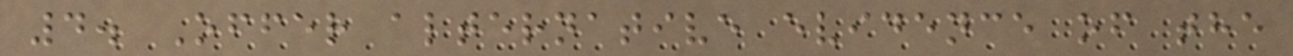4. Offer alternative evidence of the
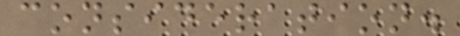consideration.
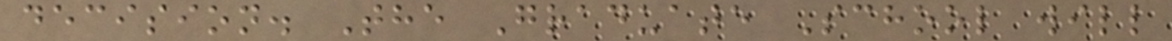decision. The Graduate School will
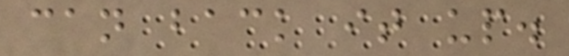can back it up.
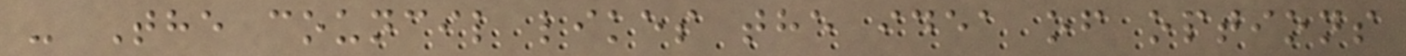- The council likes the idea of options
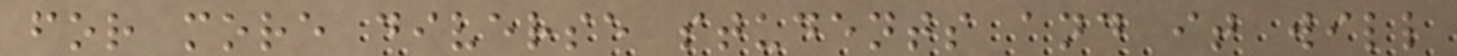for more diverse students and it will
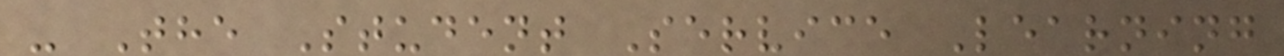- The Student Service Learning
